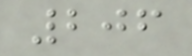206
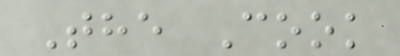The Cook
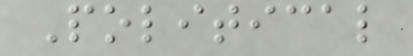Political
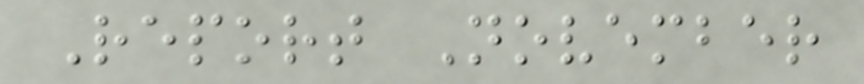Report November
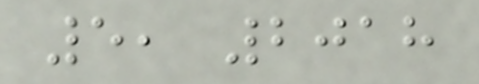5, 2018
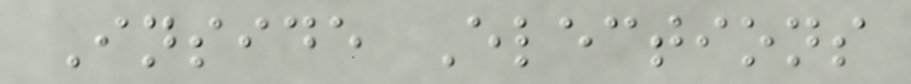Inside Elections
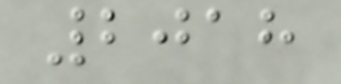2018
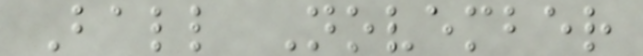Ball November
